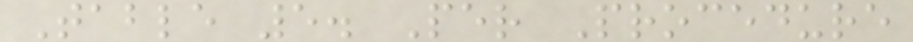Table 5. Per Procedure
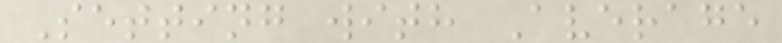Setting with Average
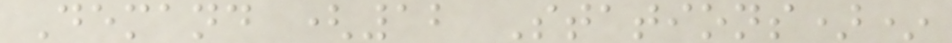Demand (12 Stations)*
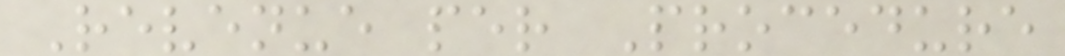Revenue per Procedure
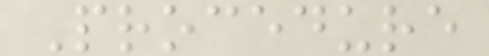Procedure
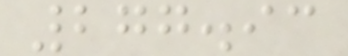277.93
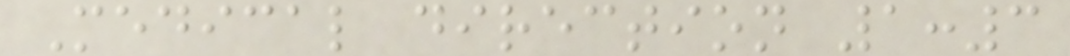Medical direction 1:3
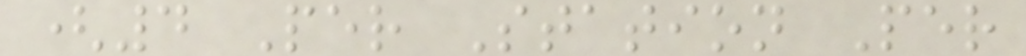(4 Per Station Per
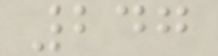247
